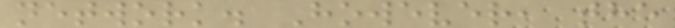network. However, the
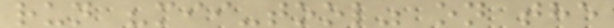run "mii-tool" on the
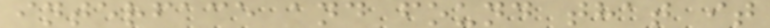interface and found that it
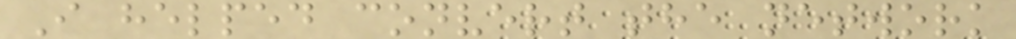I helped convert the network
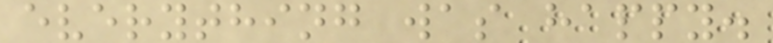everything was happy.
